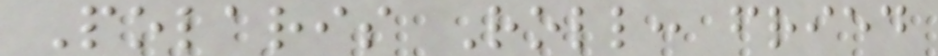Polaris Roll: fried
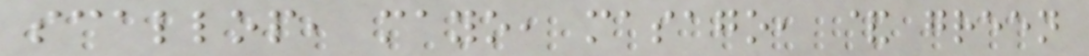scallop, mayo, masago, & green
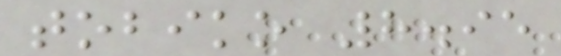tobiko 8.95
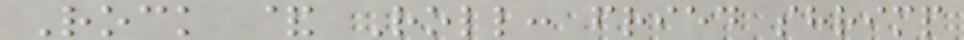Rock & Roll: fried shrimp
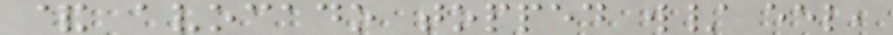& avocado topped w/ eel,
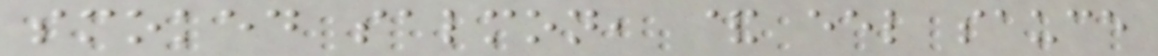smoked salmon, & eel sauce
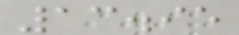13.95
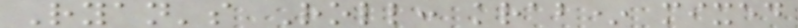Ryan's Roll: krab* mixed
